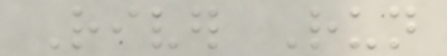River Run
